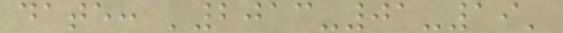date: '2013-01-19'
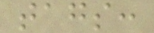tags:
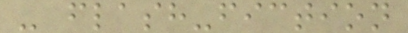- flash-fiction
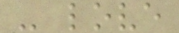- love
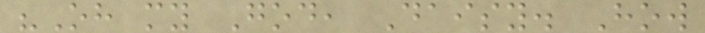"Oh my God, Daisy. How
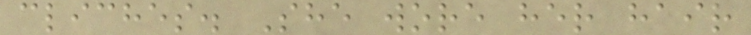cliches. She wore her hair
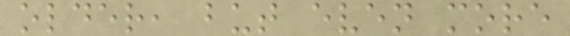older, but even more
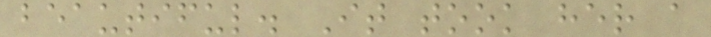beautiful. It took her a
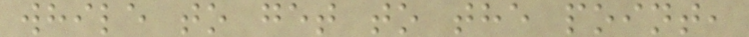while to get to the point,
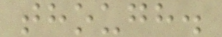though.
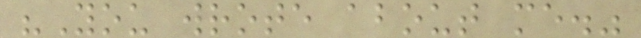"You wrote about me."
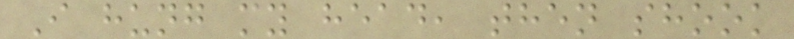I hung my head, then shook
